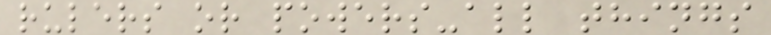rulers or powers-all things
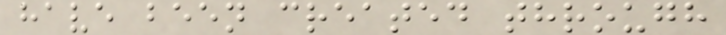have been created through
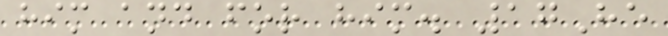him and for him. 17He
